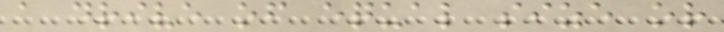a drive of equal size or
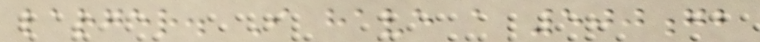larger. I have a 500gb
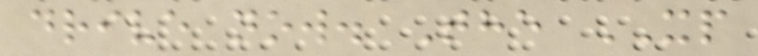drive now. The XP
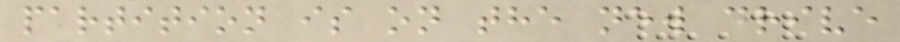partition is on the new drive
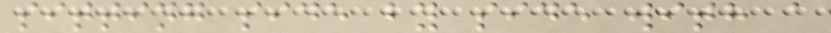sitting side by side with a
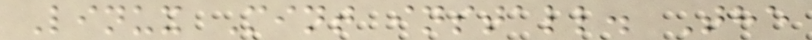Linux Mint install. The
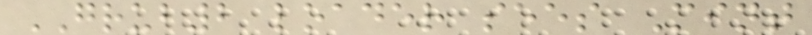GRUB2 loader sees Mint
